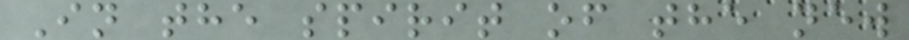In the spirit of the new
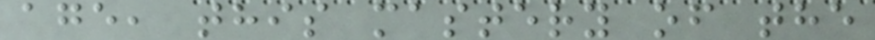age, this mastery of the
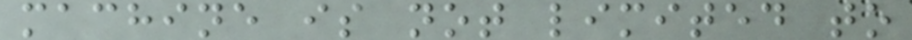machine is not limited to
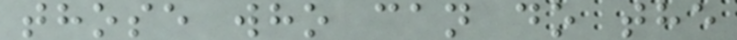those who can do the
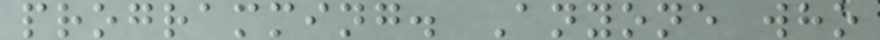programming. Anyone who
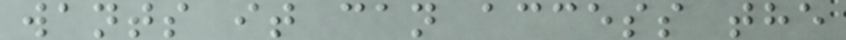wants it can access the
